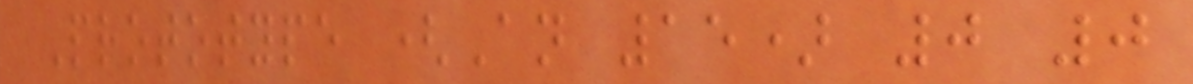Prototype (An 15) 0 0
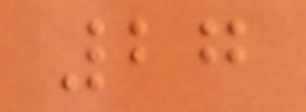27
